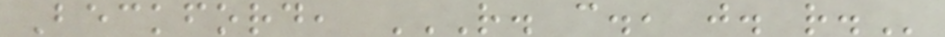Beckford, R. C., J. R.
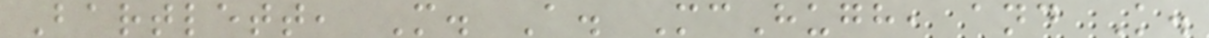Bartlett, M. A. McHugh, and K.
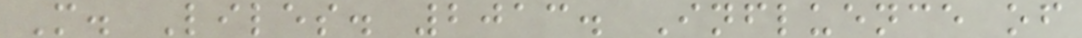M. Liles. 2013. Influence of
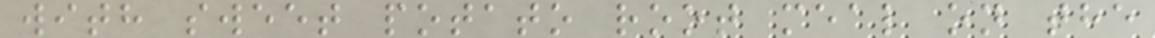with sweet potato root meal on the
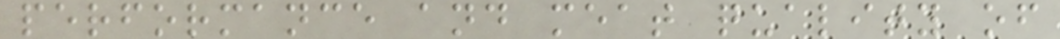performance and meat quality of
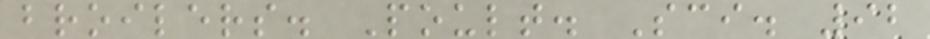broilers. Poult. Sci. 92
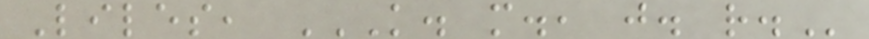Liles, K. M., J. R.
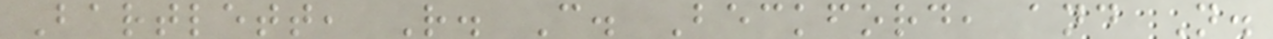Bartlett, R. C. Beckford, and N.
